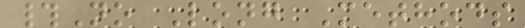#No Long Methods
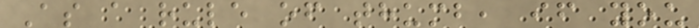As a rule of thumb, if you
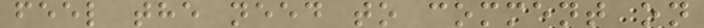feel the need to comment on
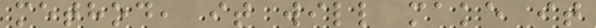method, it will make it
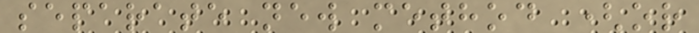separate new method (or
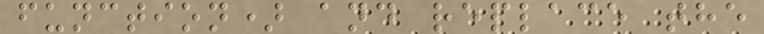function) and replace the
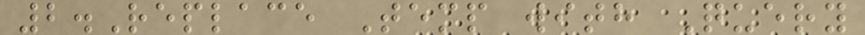2.Replace Temp with Query
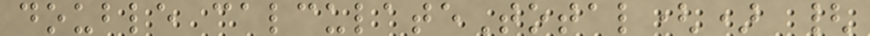double calculateTotal() {
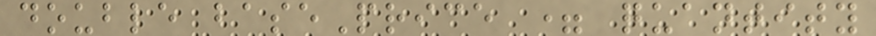double basePrice = quantity
